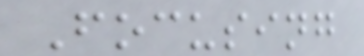Focusing
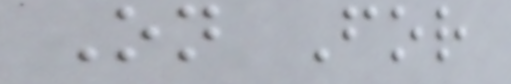On For
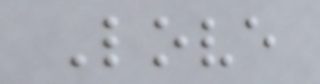Love
